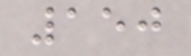150
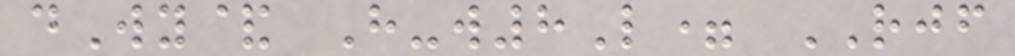dWy& H-w8L= RJF
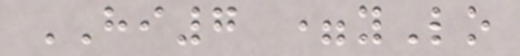HI7 =yLo
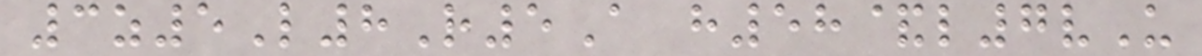3z5L8R5A h58&l7vU
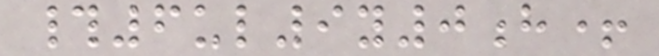#6ul9y0h+
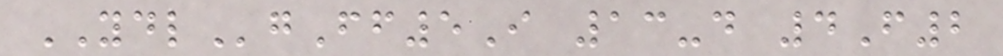YDLgFf5I 13-d 4F2
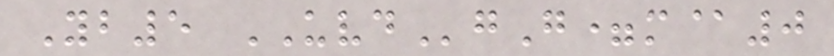Yb5 UVDgG=m@0
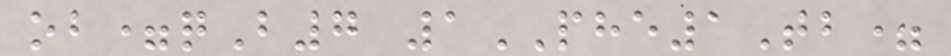ob=qB7 1PHE1Tb=
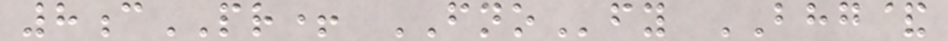8cPR+ FNOfy BHG&
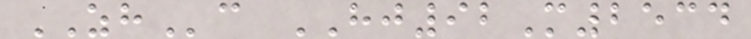ZHc HJ92M2534
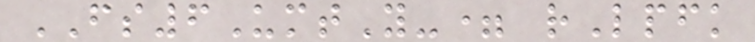FS6UmtY-= rLpfk
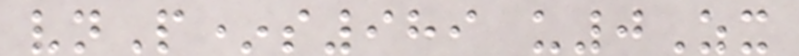vnP*s989 u0Zx
